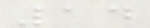14
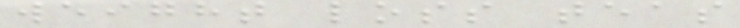weight loss teas
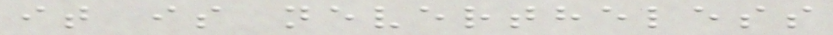it is nevertheless
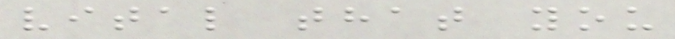vital that you
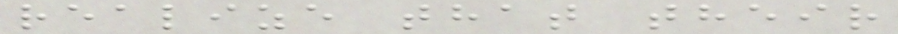realize that their
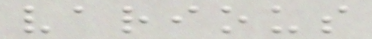various
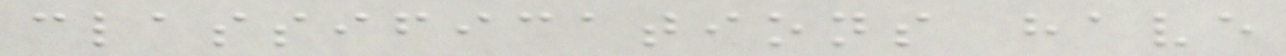classifications have
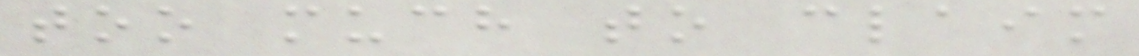too much to claim
